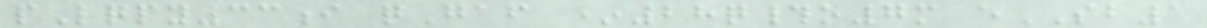pLqpy33i qGaf *28q#o7m eSB1
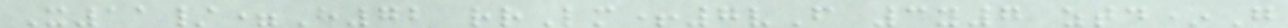X11/=H72 rrLm+7vF 3y7 ztd*G
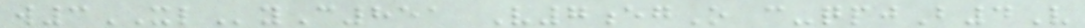w3XLyC851 V7egO c-qpjB4V
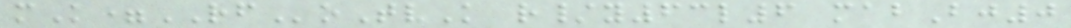mK=RFoTvK r/y63l6 mabBj0
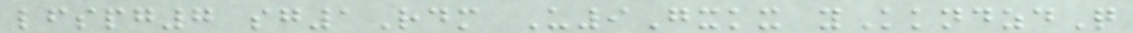lfspg7 sg1Rdm U9Gxkx yKkndzdQ
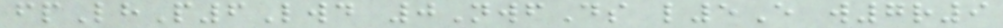fpLhP6Lwd 0NwfDs l5E w7r9
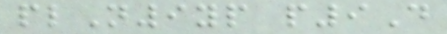plN9yp p9D
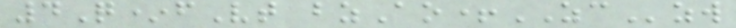4Q*fVt bzAo+ZCzw
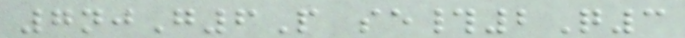7njG6P se#2Q3
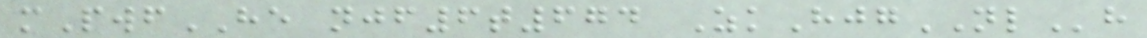mPwfHE njf6t674 ZkHjgNLh
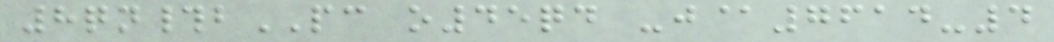8qn#bPC o45qd -j@7614-4
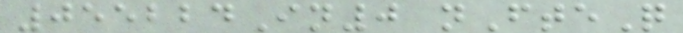055224In0 nFteQ
